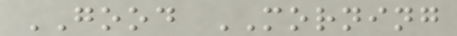GOOD MORNING
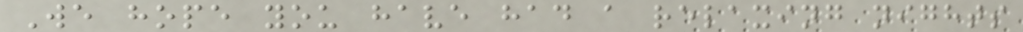We hope you have had a relaxing nights
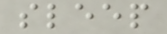sleep
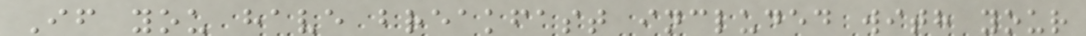If you have breakfast included with your
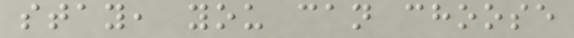stay, you can choose
